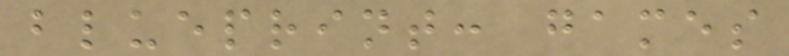blueprint: games
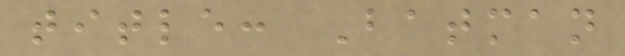title: Batman
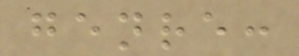genre:
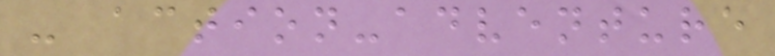- action-adventure
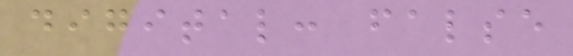digital: false
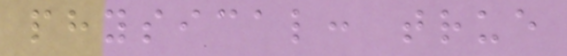physical: true
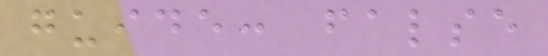guide: false
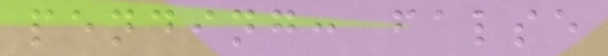pending: false
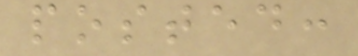posted:
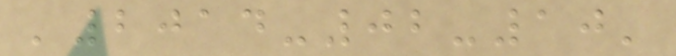'2014-02-10'
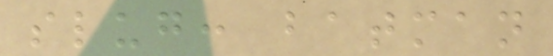slug: batman
